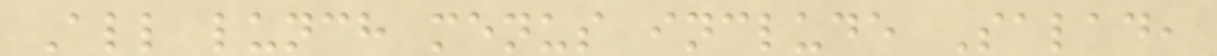All lunch menus include Salad,
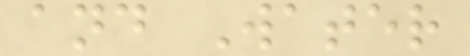and Water
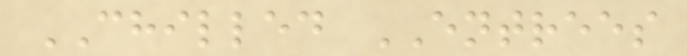CHILLED ENTREES
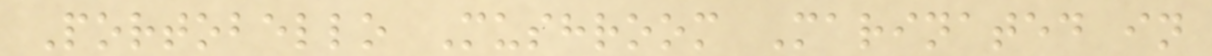Portobello Mushroom Marinated in
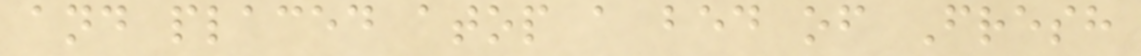and placed atop a bed of Fresh
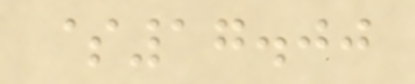$17.00
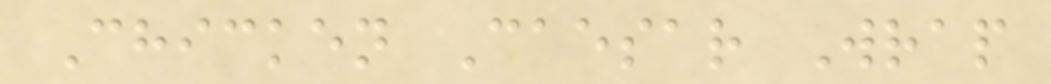Chicken Caesar Wrap
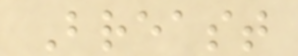Breast
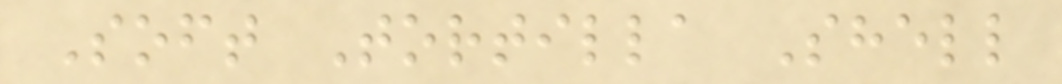Soft Tortilla Shell
